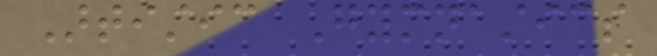Artistic Gymnastics
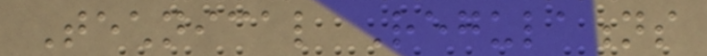Technical Regulations
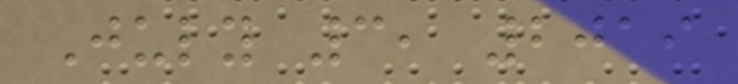July 3, 2019
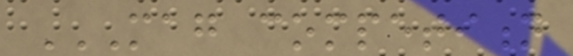MAG COMPETITION
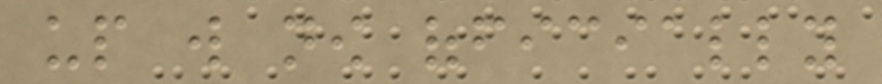up will now officially
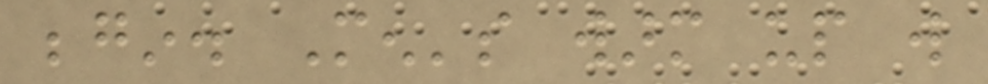begin. Men's warm up will
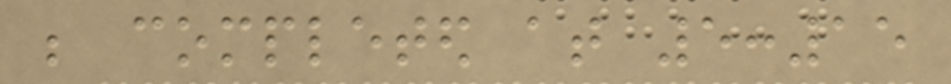be completed at 5:15
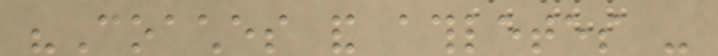"Coaches and athletes -
